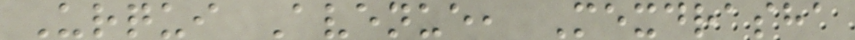Urqui Avenue, Mexdrasha
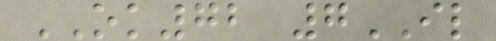OK72 7IL
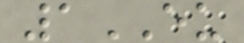1EU
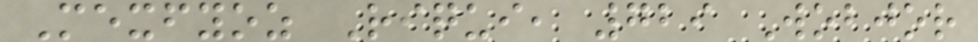Mexfyoz Riqui, 729 Wobjor
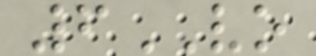6VO
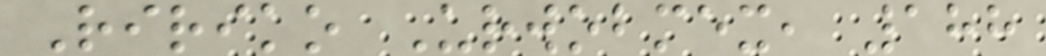Ririko Urwobmex, 188
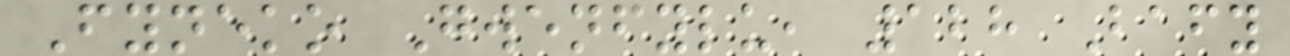Fyneko Gwenfylu, 128 Bafy
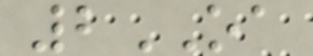2OA
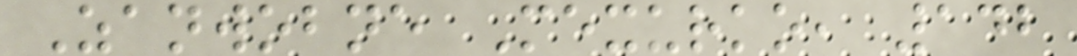Zanwobne Mexurko, 142
